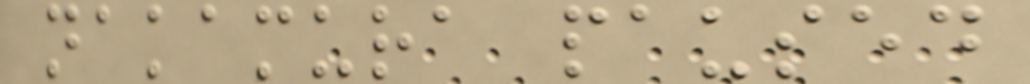nakamura paused
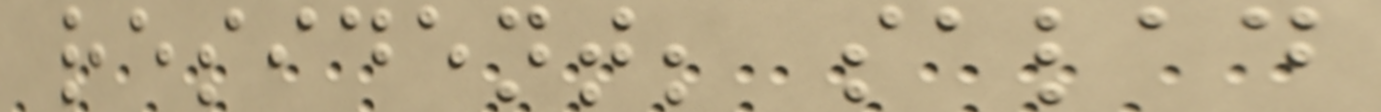resident; salad
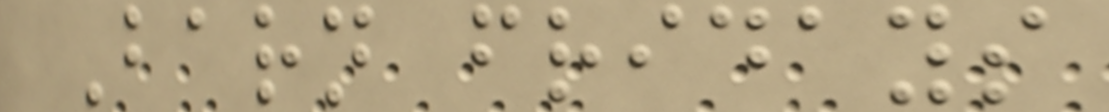Barn fridays
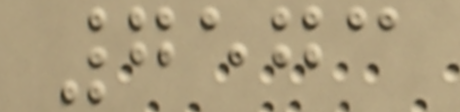7573
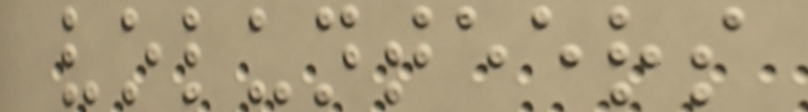volunteers
